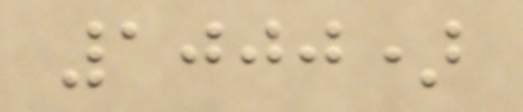1000)
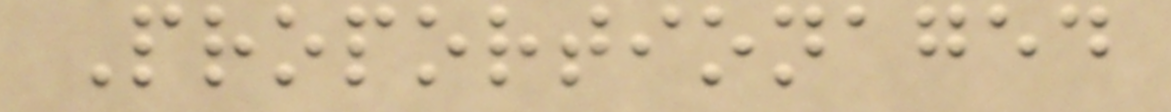Proportionaged
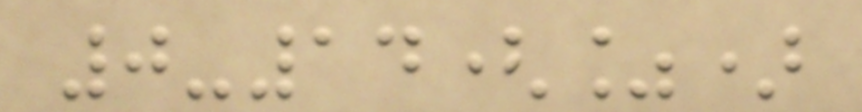0-14(%)
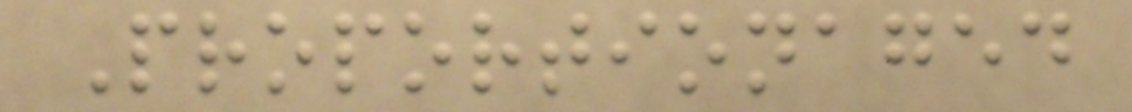Proportionaged
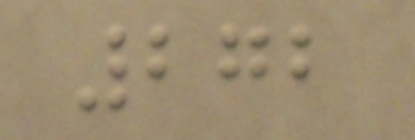272
